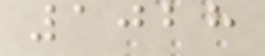1028
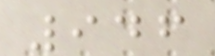946
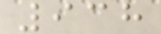938
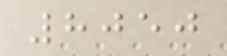8050
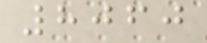8060
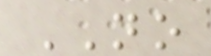NO
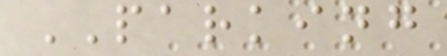PARKING
